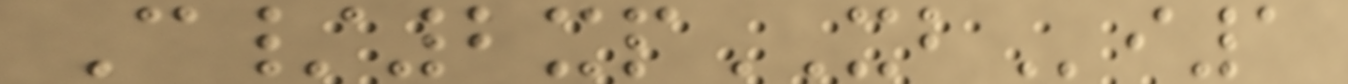C/2xpXBi1
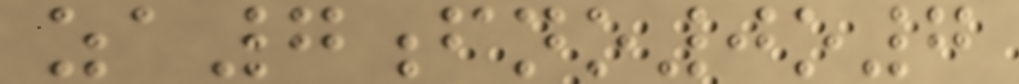za7fno0o7
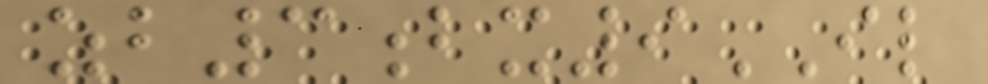zb3bx9IL
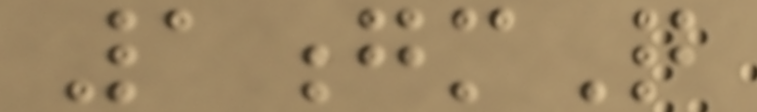1gmQ
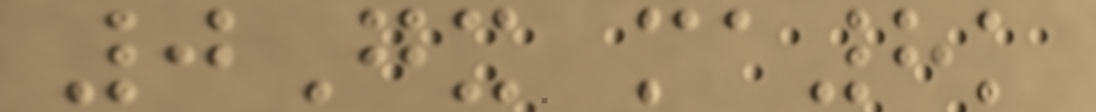0Gx ma8k
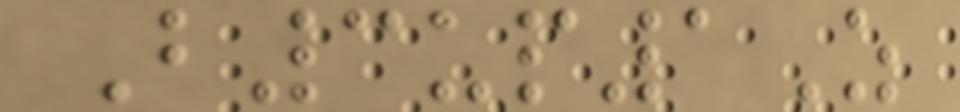B3up1Z
